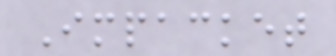Impacket
